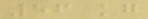56 kg
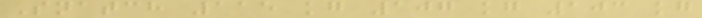Snatch 115 kg 107 kg 103 kg
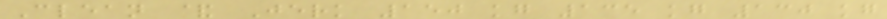Clean & Jerk 150 kg 135 kg 130 kg
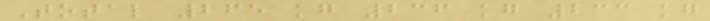Total 265 kg 236 kg 233 kg
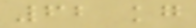62 kg
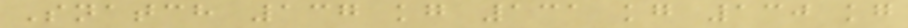Snatch 137 kg 131 kg 130 kg
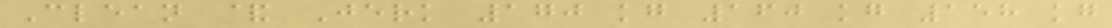Clean & Jerk 170 kg 160 kg 158 kg
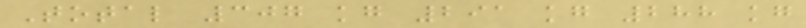Total 307 kg 291 kg 288 kg
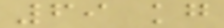69 kg
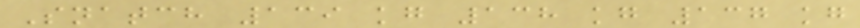Snatch 139 kg 138 kg 137 kg
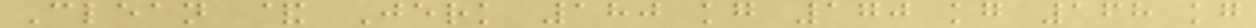Clean & Jerk 180 kg 170 kg 168 kg
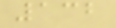132
